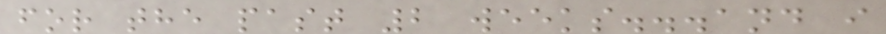for the past 2 weeks...and i
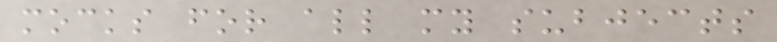mocks for all my subjects
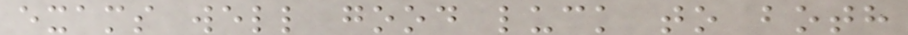exams well good luck to both
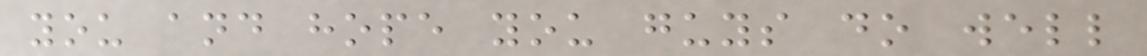you and hope you guys do well
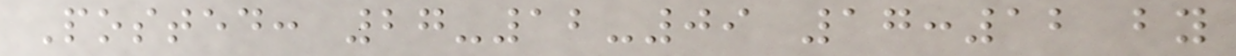Posted: 27-12-09 17:12 by
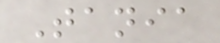Tania
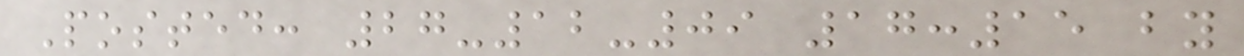Posted: 27-12-09 17:15 by
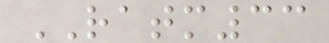RATM33
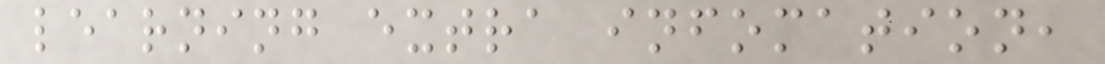learning extra infomation,
